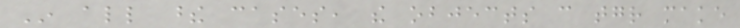In all these cases, the objects can together make
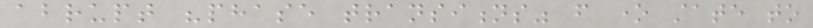abrupt "phase transitions" from one state to
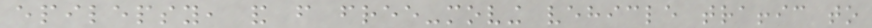epilepsy, and from free-moving vehicle traffic to
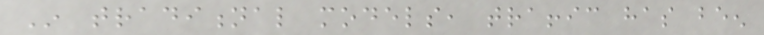In traditional models, traffic has been
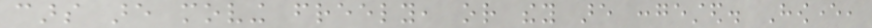cars are moving freely, or they are congested. However,
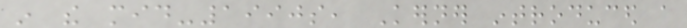in the mid-1990s, Kerner introduced a
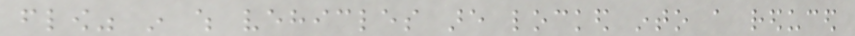flow" in which vehicles are locked into a reduced
